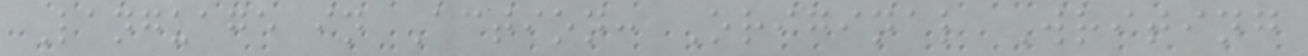Language in Action: Original Writing
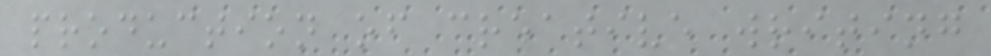production of creative writing
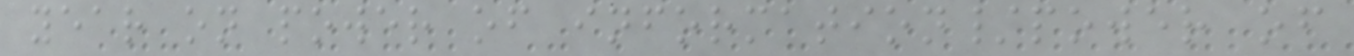year on power of information/power of
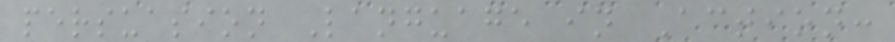persuasion Language in Action:
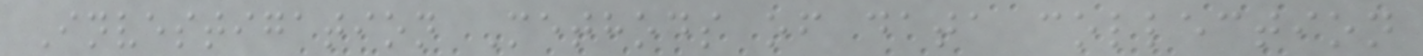Investigation Methods of data collection
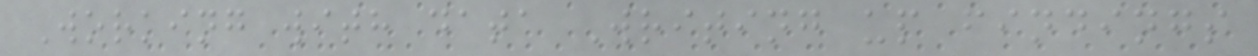Working with data Writing up findings
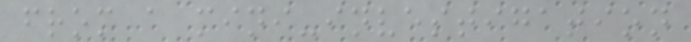from a mini-investigation
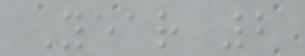Year 2
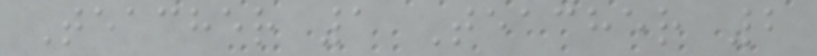Teacher 1 Teacher 2
